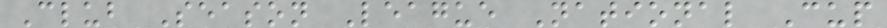Club Season League National Cup
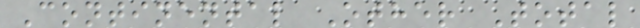Continental Other Total
